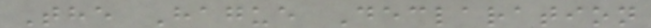The Hague Declaration
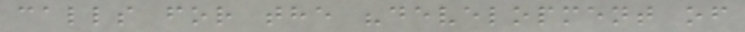calls for the "development of
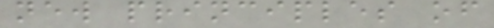new principles of
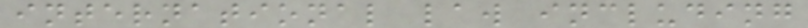international law including
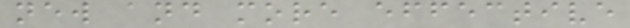new and more effective
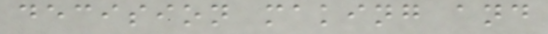decision making and
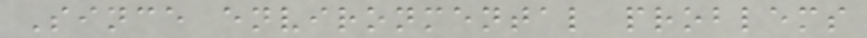Since environmental problems
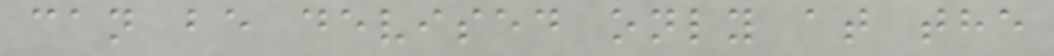can be devised only at the
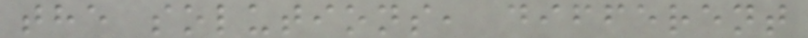the solutions, different
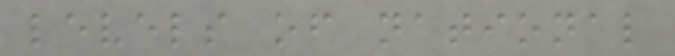levels of national
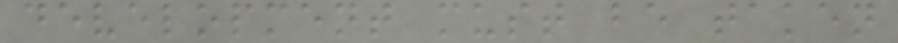development must be taken
